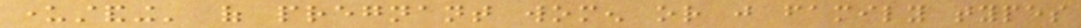understanding' of pregnant women or just family types
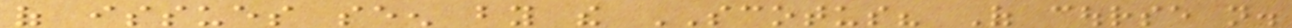of issues seen by the SCOTUS? Of course not.
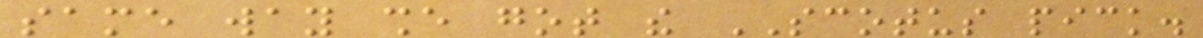same way she got the SCOTUS pick.
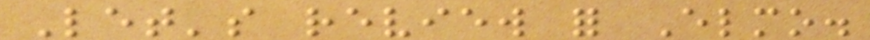Let's review for Elmo.
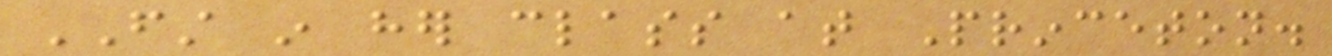FIRST in her class at Princeton.
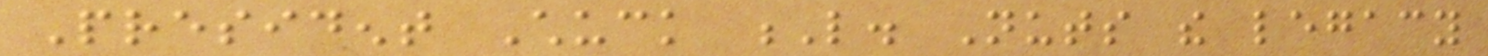President Chuck L. Nuts the legacy
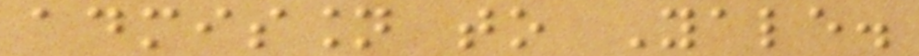admission to Yale.
